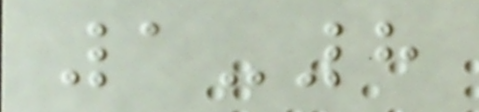1-8
